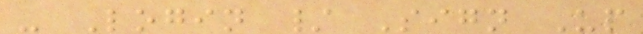- Login / Sign Up
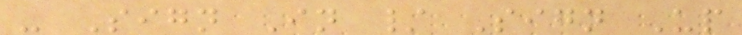- Sign In / Sign Up
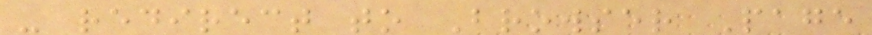- redirect to Browser Page
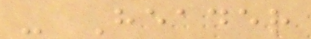- Header
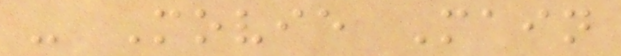- Movie Main
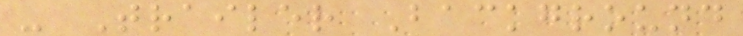- Trailer Background
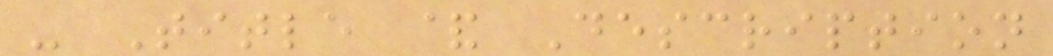- Title & Description
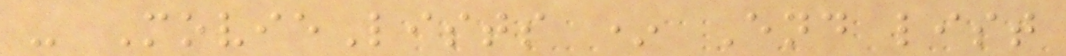- MovieLists * End list
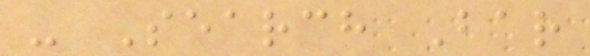- Search Bar
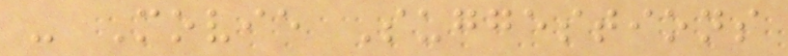- Movie Suggestions
